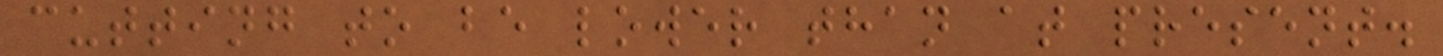cutting to be lower than at present.
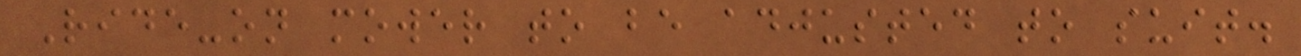Ride-on mower to be adjusted to suit.
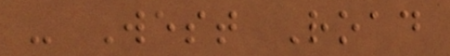- West Road
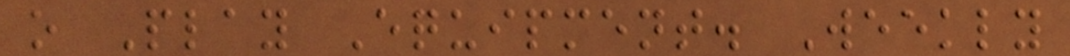o Play Equipment. Weekly
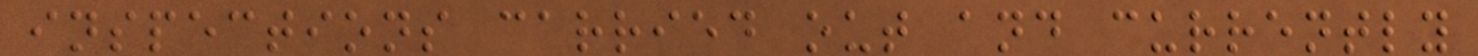inspections carried out and currently
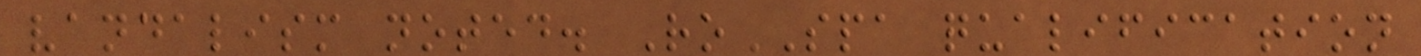vandalism noted. RoSPA qualification
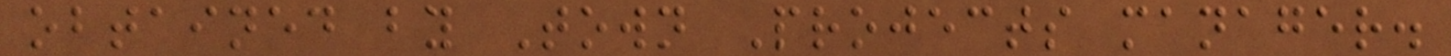obtained by Town Projects manager.
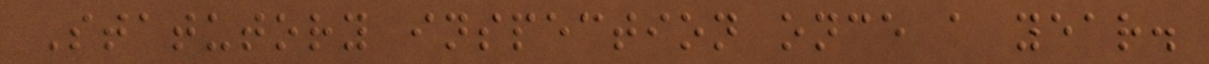Statutory inspection once a year.
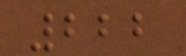222
